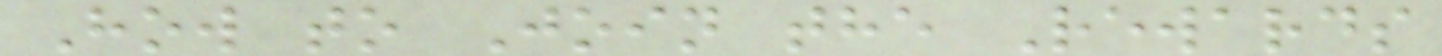How to Join the Rewards
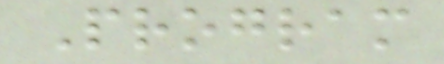Program
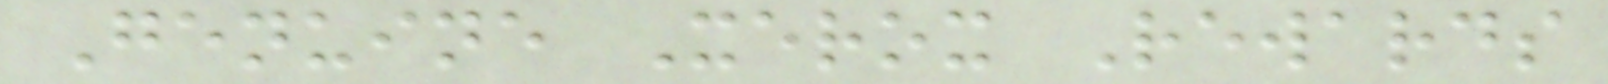Genuine Xerox Rewards
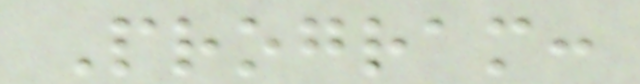Program:
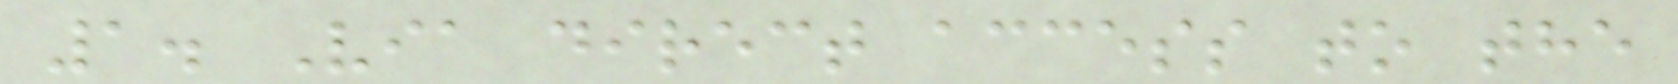1. Via direct access to the
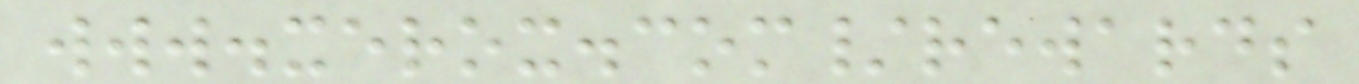www.xerox.com/rewards
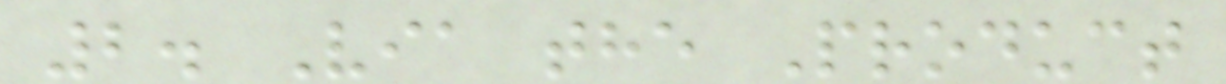2. Via the Product
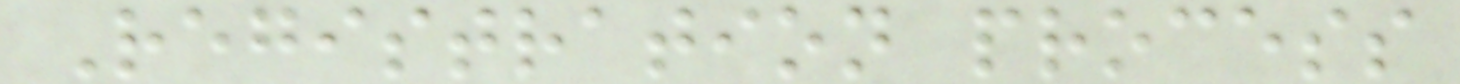Registration process
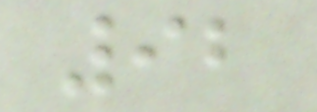92
